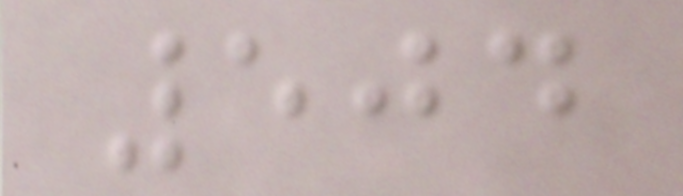504
